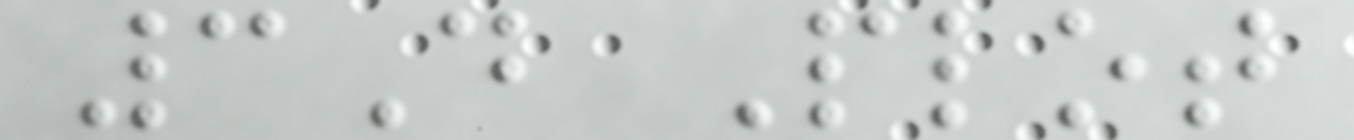3D Plot
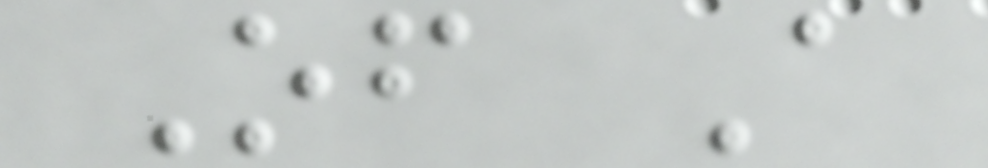Of A
